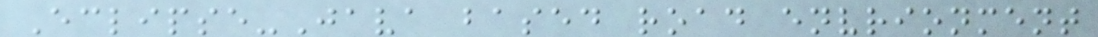Eclipse-Java based road envrionment
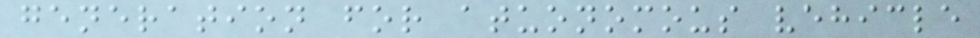generation for atuonomous vehicle
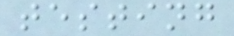testing
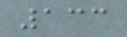133
